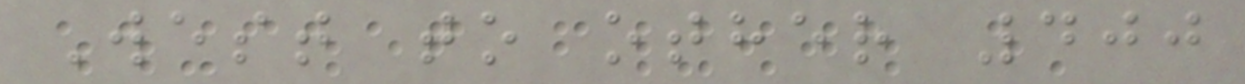West to other 400
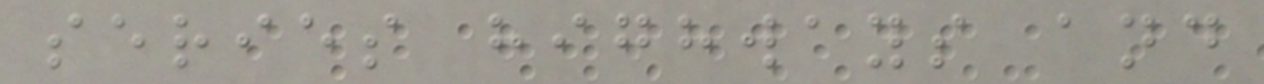series highways and
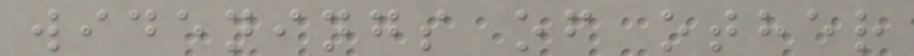widenings of other
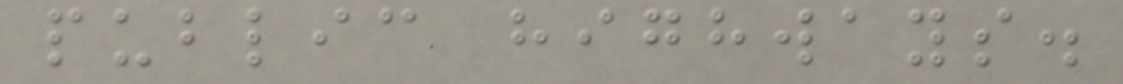public highways.
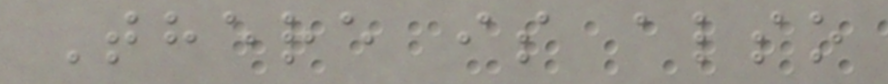There is also
